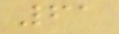61
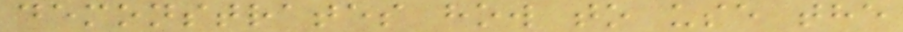demonstrates how to use the
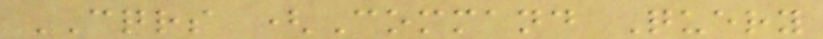CQRS (Command Query
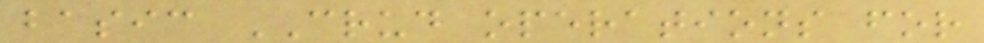basic CRUD operations for
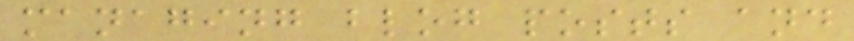managing blog posts and
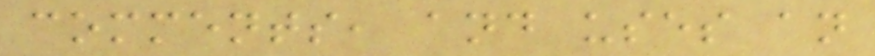comments, and uses an
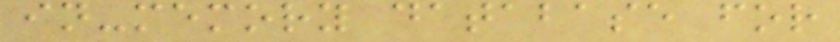in-memory database for
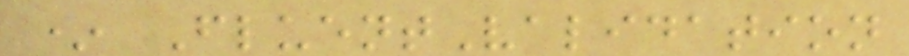* FluentValidation
